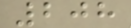208
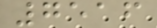7516
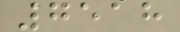7518
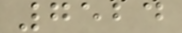7524
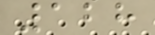128
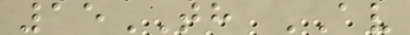15TH AV
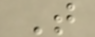T
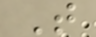T
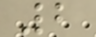2
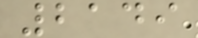2149
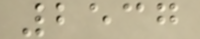2537
